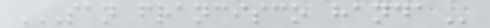SAN FRANCISCO HANDA
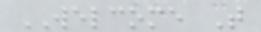WELCOME T
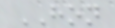HON
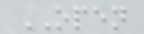OPEN
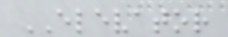ELEVATOR
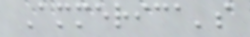Ammerica's
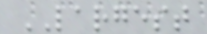LARGEST
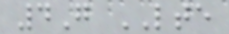4G LTE
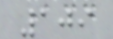109
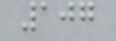107
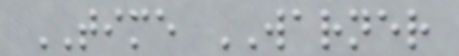TIME WARNER
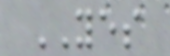YES
